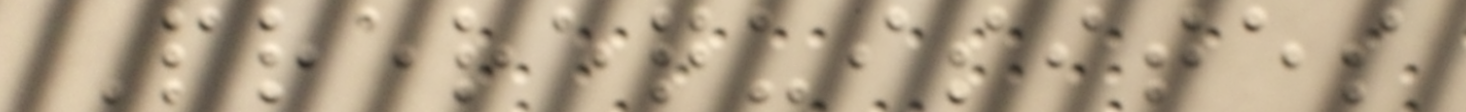Prerequisites
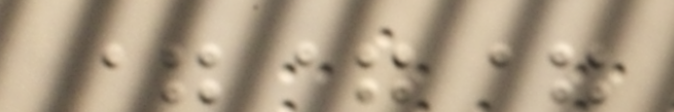===
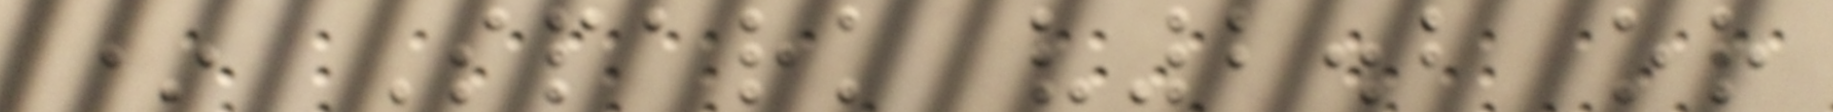* Spark v2.2 or
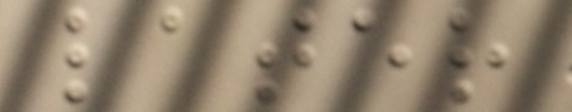later
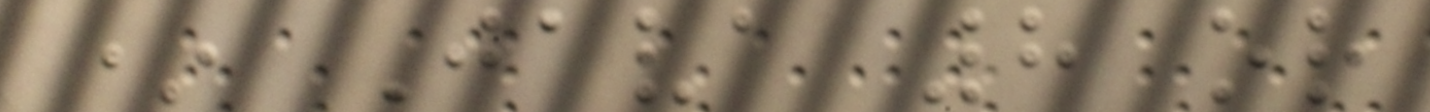* Java 8 or
